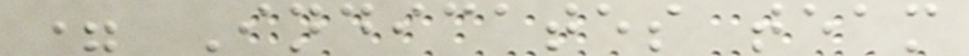= Indicates team
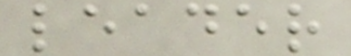leader
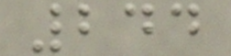244
